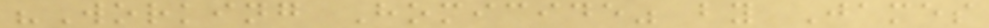"Working Homicide" by James
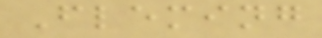Fleming
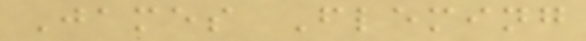James Fleming
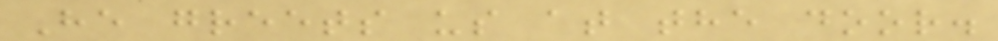He greets us at the door.
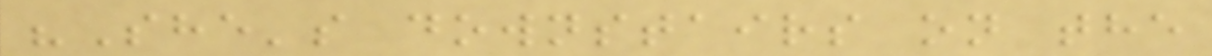"She's downstairs on the
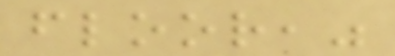floor,"
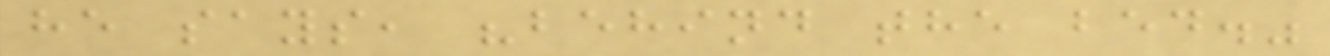he says, "behind the bed."
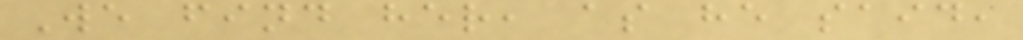We find her, as he said,
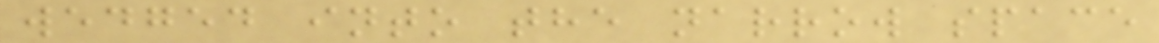wedged into the narrow space
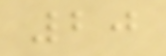20
